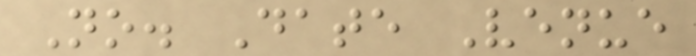No. Date Venue
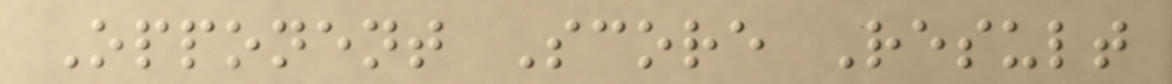Opponent Score Result
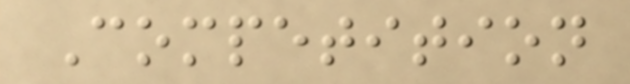Competition
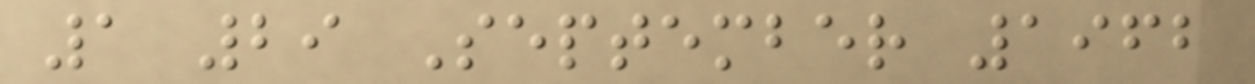1 29 September 1962
